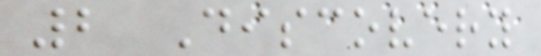2 Discovery
